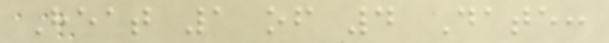Heat 1 of 4 Date:
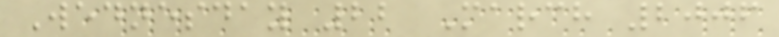Wednesday 22 March 2006
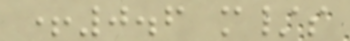+0.6 m/s
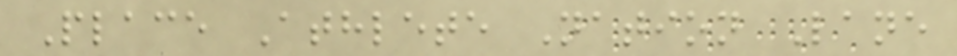Place Athlete Nation Lane
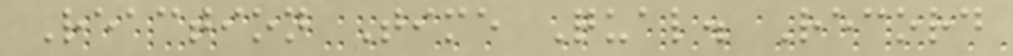Reaction Time Qual. Record
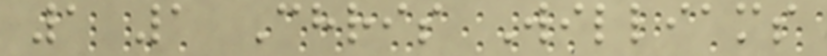1 1 Chris Williams
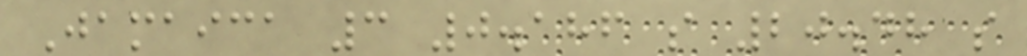Jamaica 3 0.186 s 20.48 s
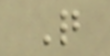Q
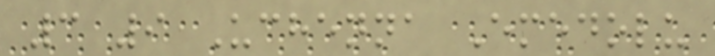3 9 Uchenna Emedolu
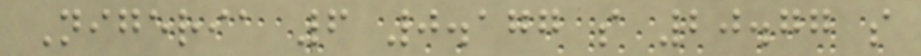Nigeria 6 0.177 s 20.77 s
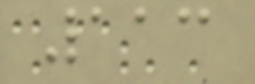113
